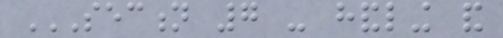SECTION 7 - HANDLING AND
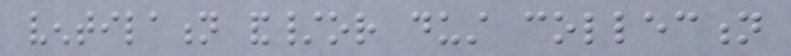ventilation and/or dust collection
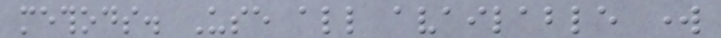methods. Use all available work
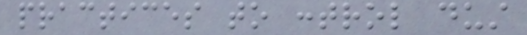practices to control dust
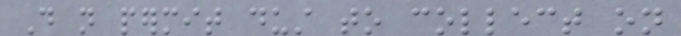Do not permit dust to collect on
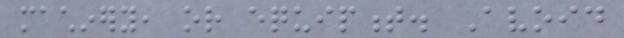machinery, or equipment. Avoid
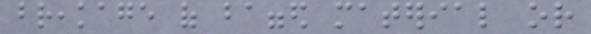breakage of bagged material or
